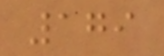179
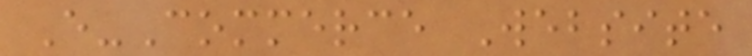E-Commerce Website
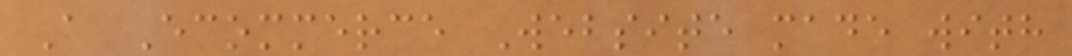A Ecommerce Website made with
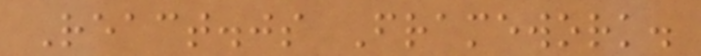React.js Framework.
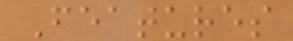Features
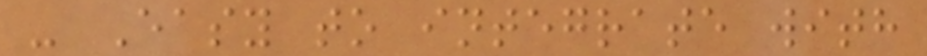- Easy to integrate with
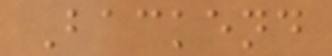Backend
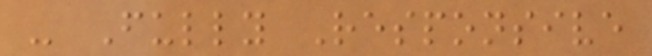- Fully Responsive
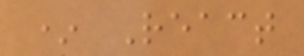* React
